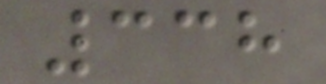338
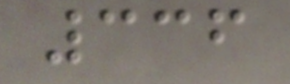336
